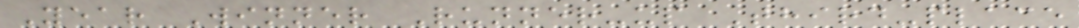Year Winner Runner-up Third-place
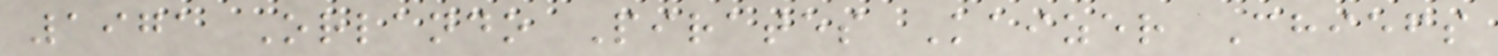1971 Orlando Pirates Kaizer Chiefs
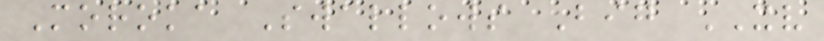Moroka Swallows Big XV
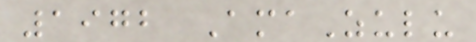1972 AmaZulu
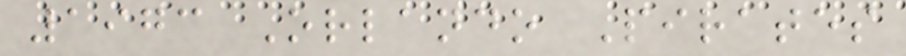1973 Orlando Pirates
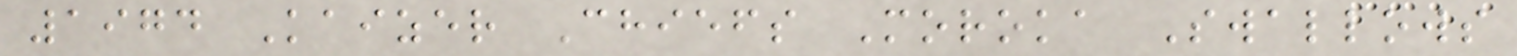1974 Kaizer Chiefs Moroka Swallows
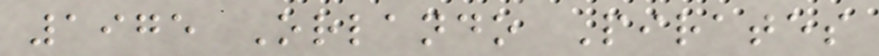1975 Orlando Pirates
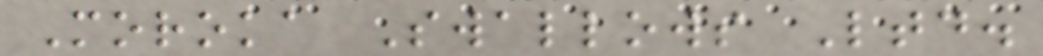Moroka Swallows Ltd.
